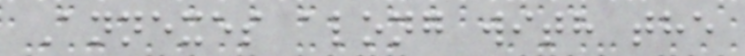Annexes along with the
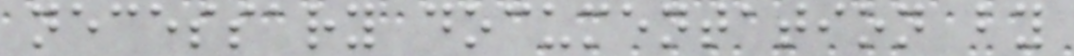necessary documentation by
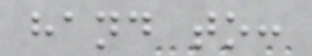hand to:
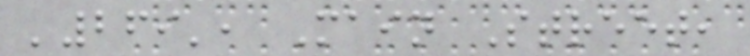'269', Main Street,
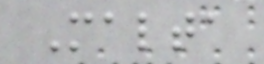Malta
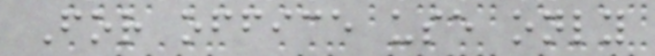For office use only
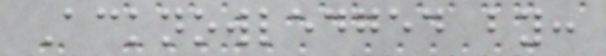Acknowledged by:
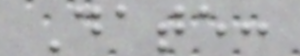Date:
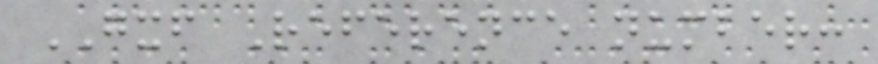GXF Reference number:
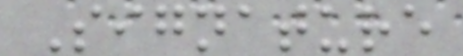Signature
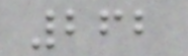262
